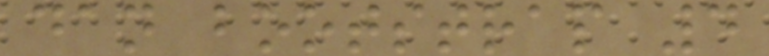dan bootstrap 4
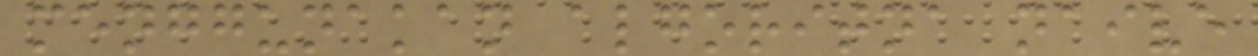menggunakan algoritna naive
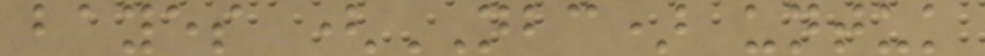bayes (NBC) untuk
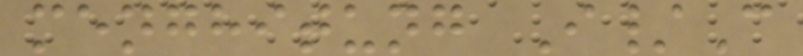menghitung I/C
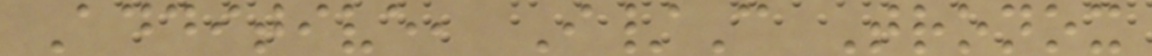Additive, I/C Tronox
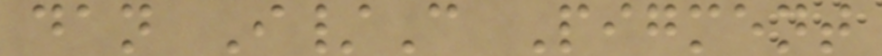dan I/C Pigment
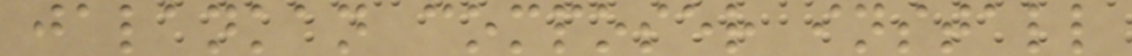jalankan composer install
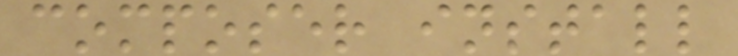composer install
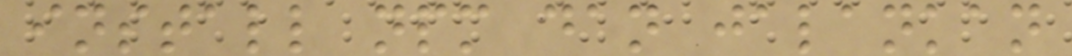install npm dan jalankan
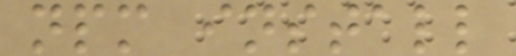npm install
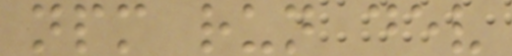npm run dev
